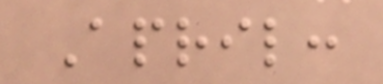April:
